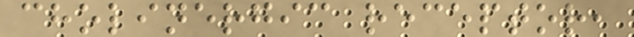cholinergic receptor,
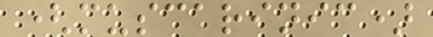(muscarinic)
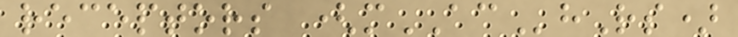receptors (mAChRs)
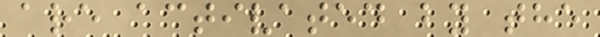are activated by the
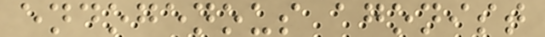endogenous agonist
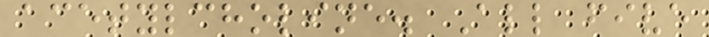acetylcholine. All five
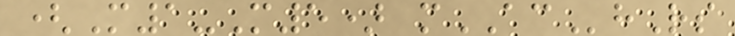(M1-M5) mAChRs
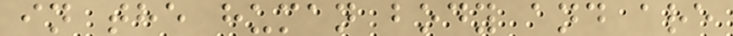in the human body and are
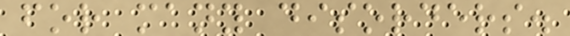for many disorders.
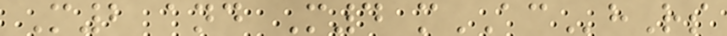M2 and M4 mAChRs
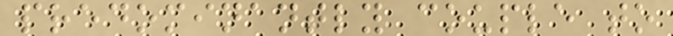predominantly couple to
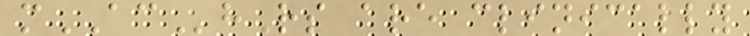mAChRs are clinically
